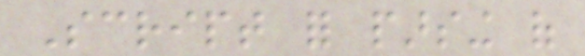Script for parsing of
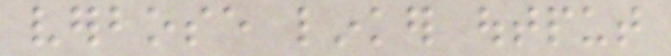verbose linker output
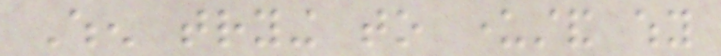When trying to understand why
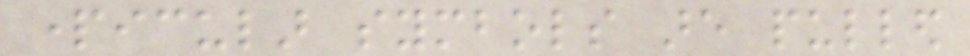particular symbols are pulled
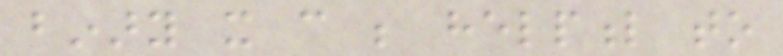binary it can be helpful to
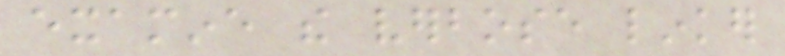examine the verbose linker
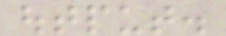output.
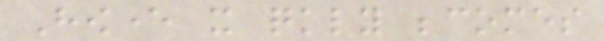However it quickly becomes
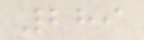289
